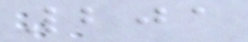201
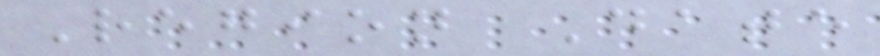Region Date
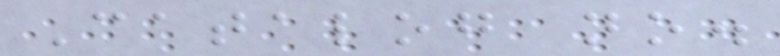Catalog no.
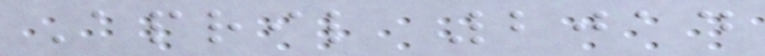April 2014
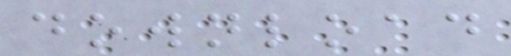download
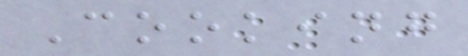Cooking
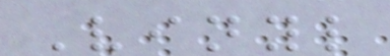Vinyl
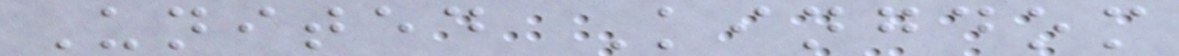United Kingdom
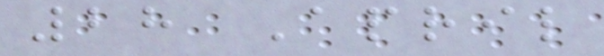28 April
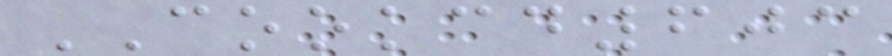COOKCD603
